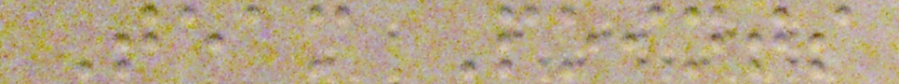Team Points
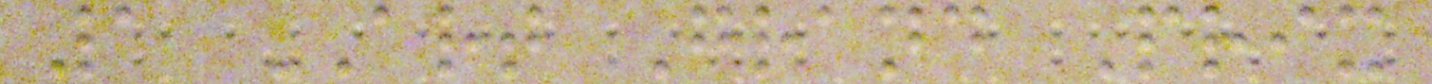1 ART Grand Prix
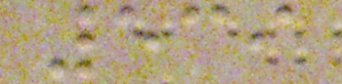539
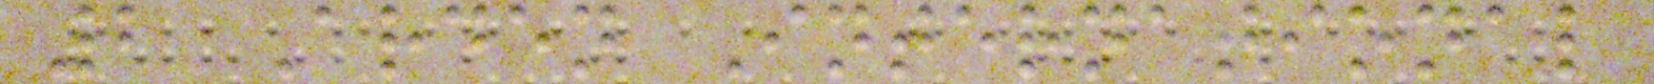2 Arden International
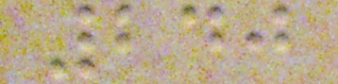240
